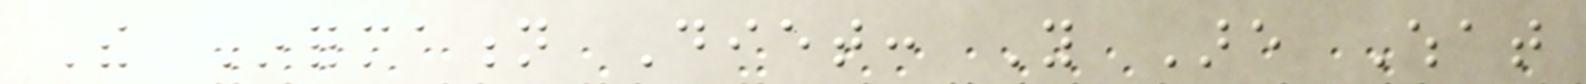The Information Diet: You Are What
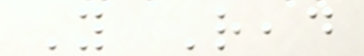You Read
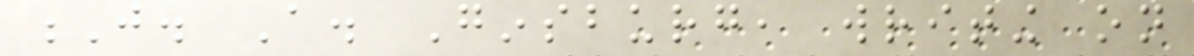J. A. Ginsburg, writing on
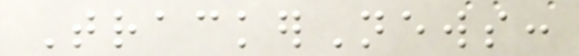TrackerNews:
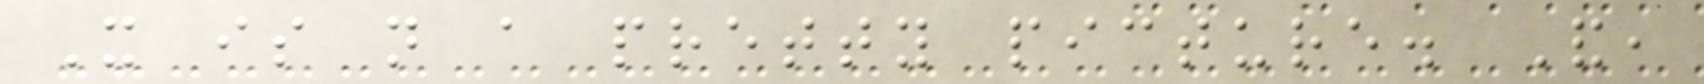It is not a pretty picture. And,
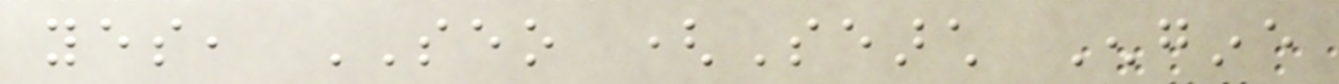yes, SEO (Search Engine
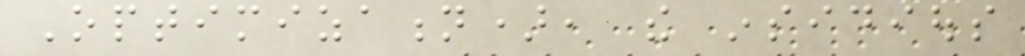Optimization), the insidious
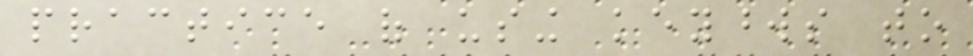practice of using keywords to
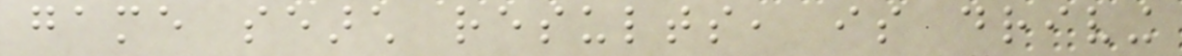game search results, is driving
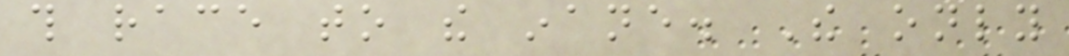this race to the inane. The only
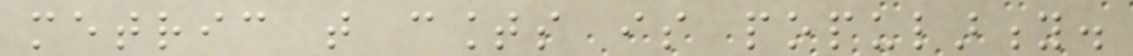metric that counts is popularity.
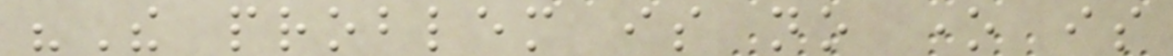"The problem is no one is
